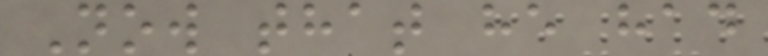Now that he had
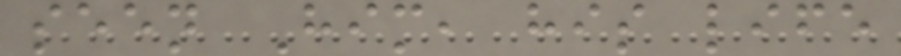seen Him, his life
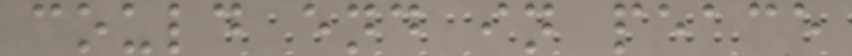could end in peace
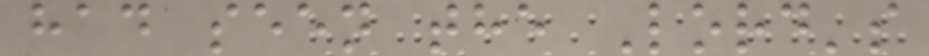had seen the Lord's
